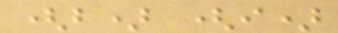(b) (i)
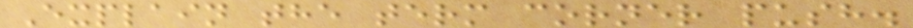Explain the term corner push.
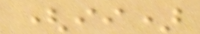(ii)
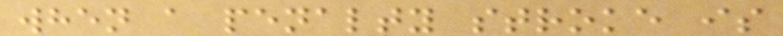when a penalty stroke is
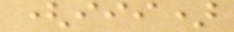(iii)
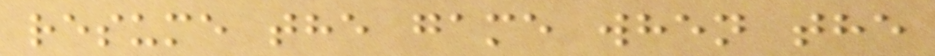resume the game when the
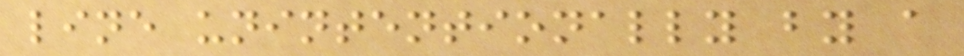line unintentionally by a
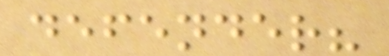defender?
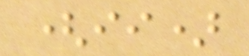(ii)
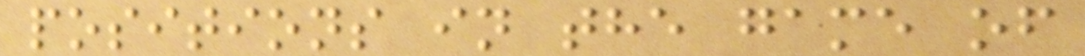positions in the game of
